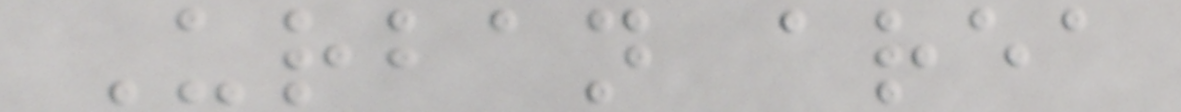Urban area
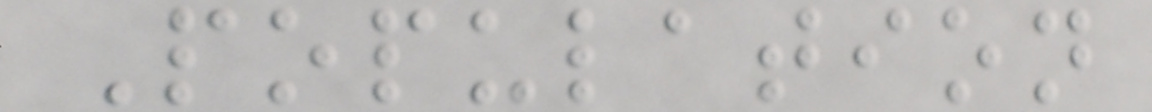Population
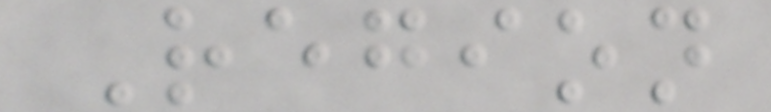Region
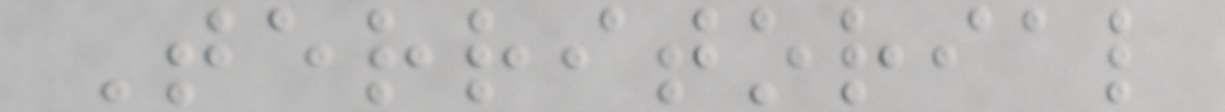Territorial
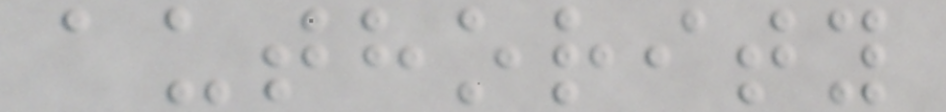authority
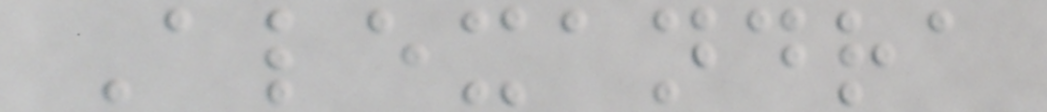Alexandra
